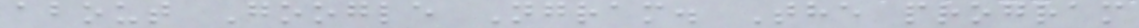about Google Ngram. The program
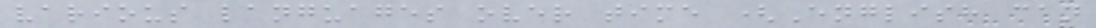various languages over time (English can
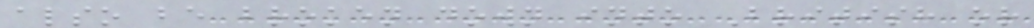also be broken down into British or
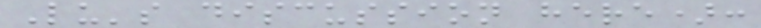Lu's discussion here):
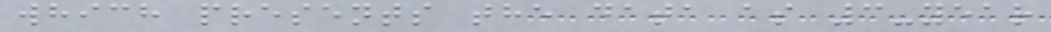which presents the data as 3-year
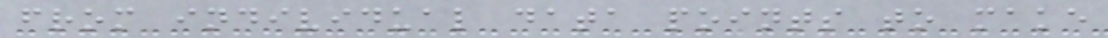from individual data points to make
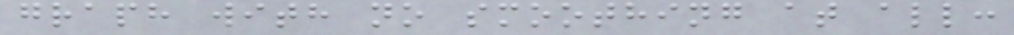graph with no smoothing at all:
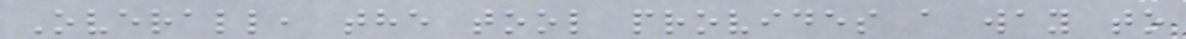Overall, the tool provides a way to
